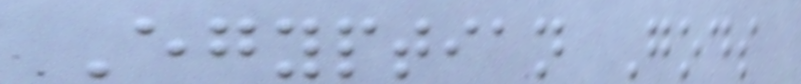Egyptian Gods
